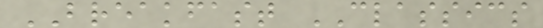BREAKFAST CLASSICS
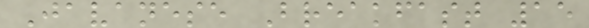Javanese Breakfast 15
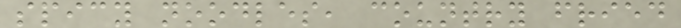spicy noodles, country fried
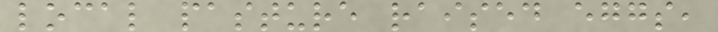local pasture raised eggs,
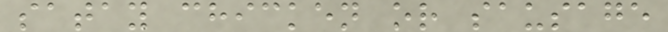satay chicken or sausage
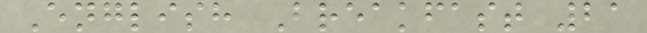English Breakfast 21
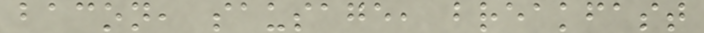bacon, sausage, breakfast
